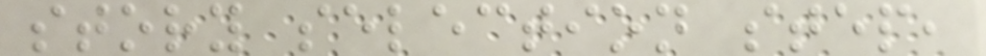story selection step,
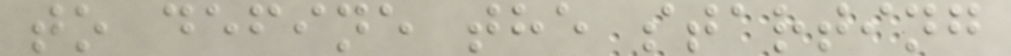to define the starting
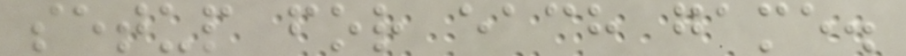setup for each game.
